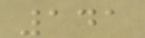141
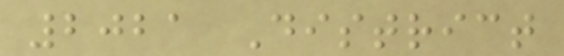2021 District
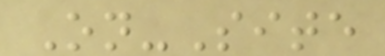On-Site
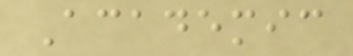Academic
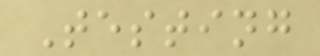Testing
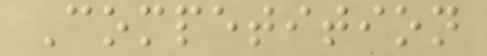Competition
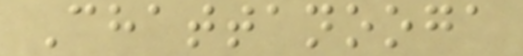Chattanooga
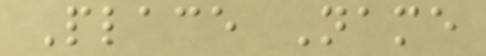Place Name
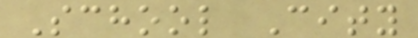School City
